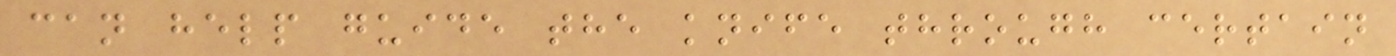can help guide the knife through certain
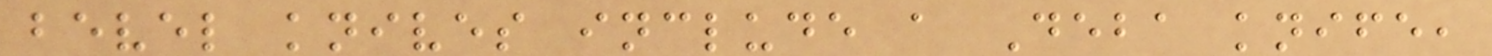bevel knives include a Deba knife,
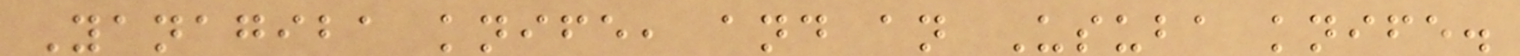Yanagiba knife, and an Usuba knife.
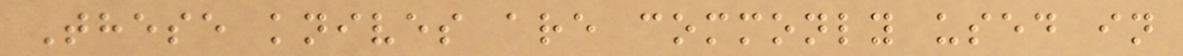These knives are commonly used in
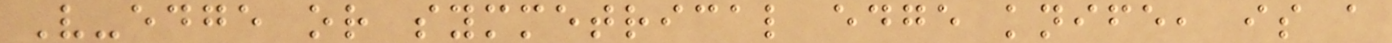V-edge or symmetrical edge knife, is a
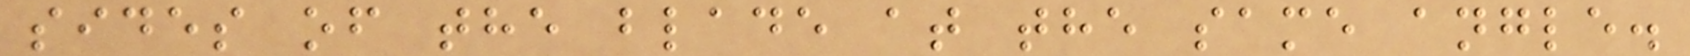sides of the blade at the same angle.
